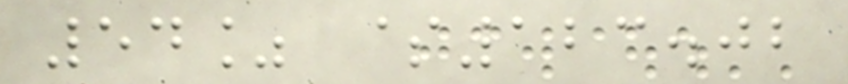54% $123.02
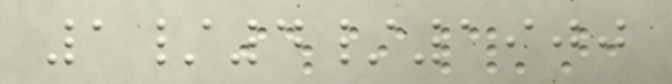1/4/1900
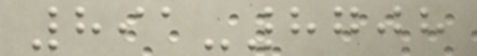891-8708
